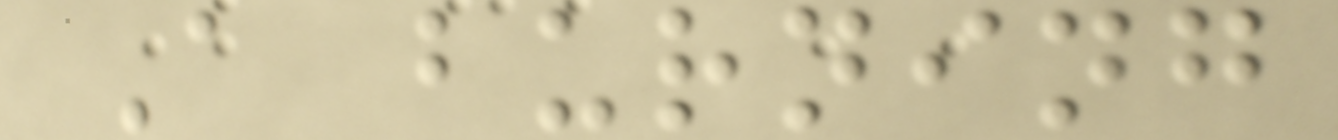A burning
